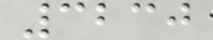3230
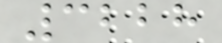3228
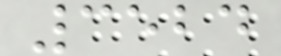3524
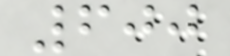600
